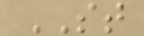ST
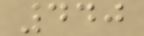440
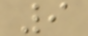9
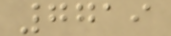7719
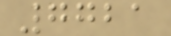7721
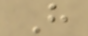H
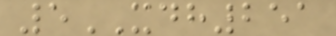5XDH251
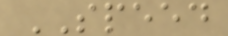SPEED
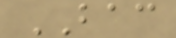BAC
